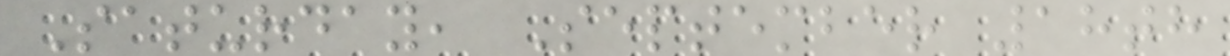Saturday, September 18th
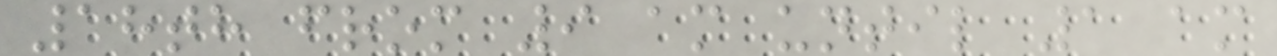18th from 9 am until 1 am
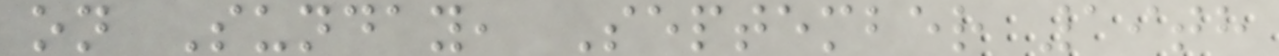on Sunday, September 19th
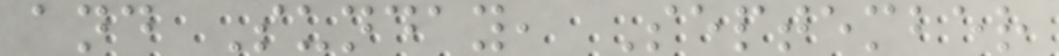and Sunday, September
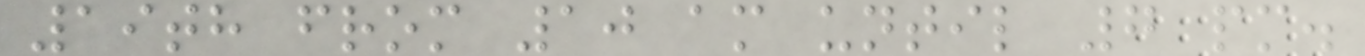19th from 10 am until 7 pm.
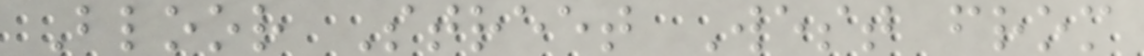Bloor Street West from
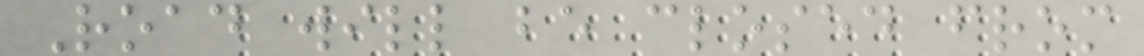Road will be closed from
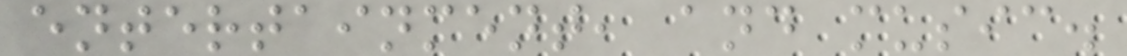entertainment, and music.
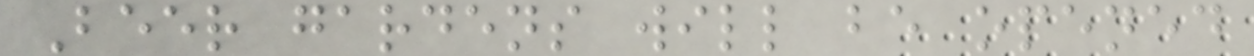Beer gardens will be opened
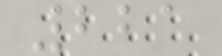221
